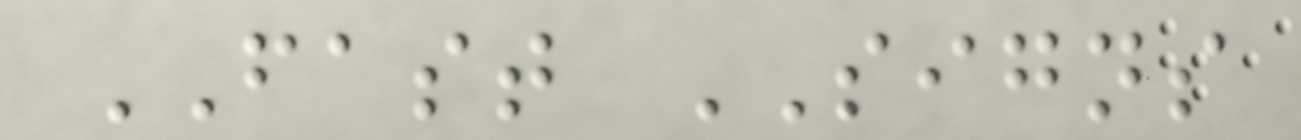FAST SIGNS
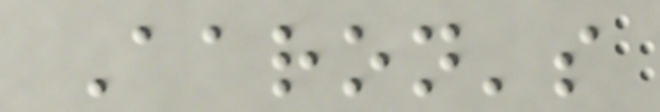Aaron's
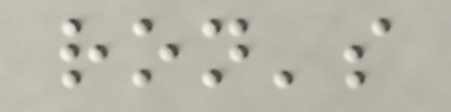ron's
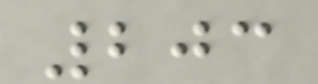203
